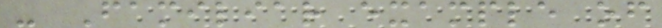- Familiar example of
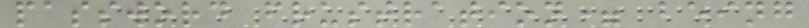password frustration= being
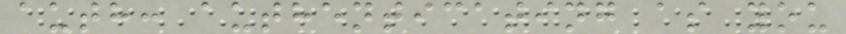auth: authenticating as you
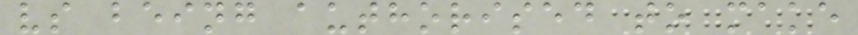vs being authorised to make
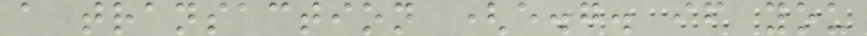a transaction (e.g. if you
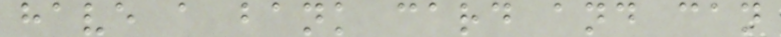have a bank card and can
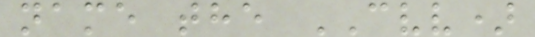name the CVV)
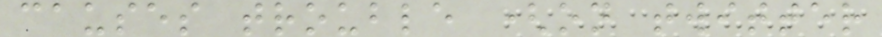causes trouble (on twitter
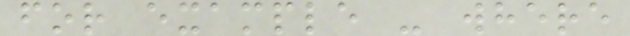for example - where
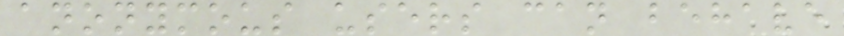anonymous users can behave
